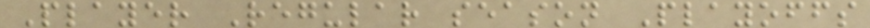Player Regular season Playoffs
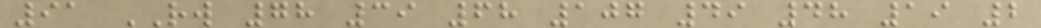91 RW 78 39 68 107 49 48 19 2
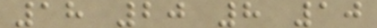18 20 8 10
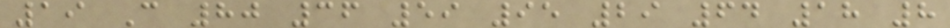19 C 80 36 59 95 29 64 18 8
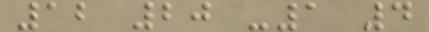12 20 -1 4
